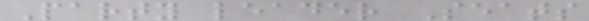Party leader Seats
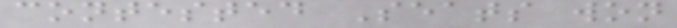contested Seats won
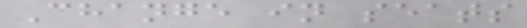Change in seats
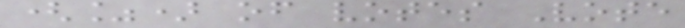(%) of votes Vote
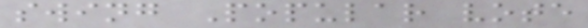swing Popular vote
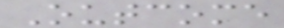Outcome
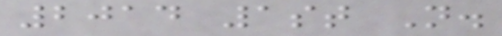2014 1st N.
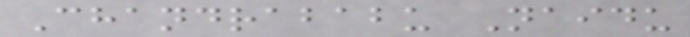Chandrababu Naidu
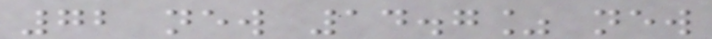72 new 14.7% new
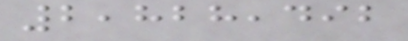2,828,492
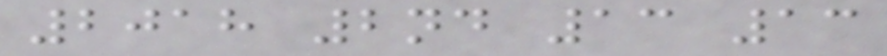2018 2nd 13 13
